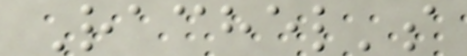Rachel's
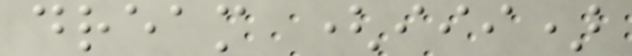dream (iii)
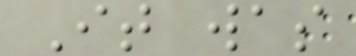It was
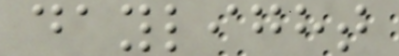daylight
